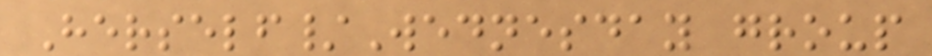Herself/Wednesday group
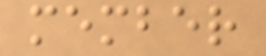member
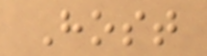Host
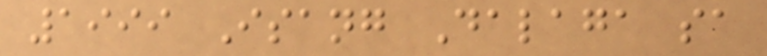1999 Isang Dalaga sa
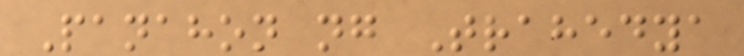Panahon ng Trahedya
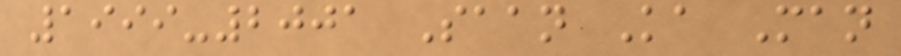1999-2001 Saan Ka Man
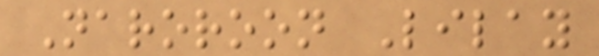Naroroon Lilay
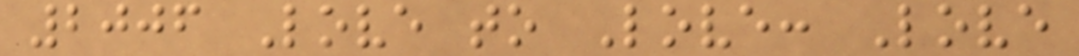2006 Love to Love: Love
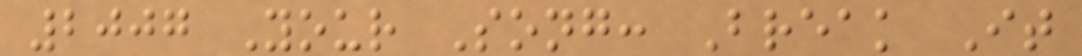2007 Your Song: Break It
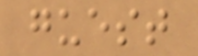guest
